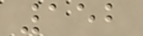152
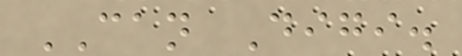CAN Digi.
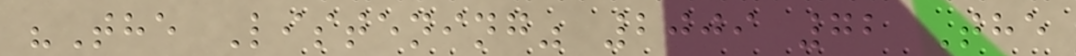"The Listening" 2009 72 The
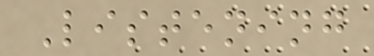Listening
